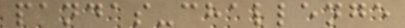pandas-challenge
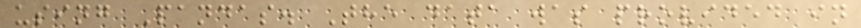using Pandas. The data was provided in
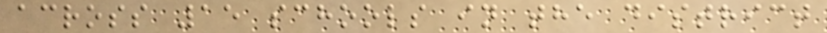across 15 schools in the district
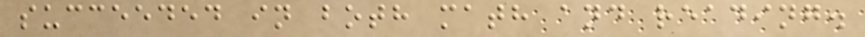succeeded in both math and reading.
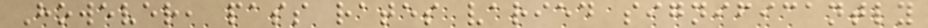However, pass rates varied significantly
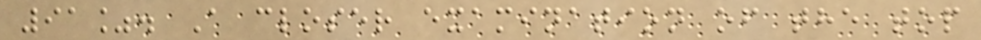91%. A closer examination of the top
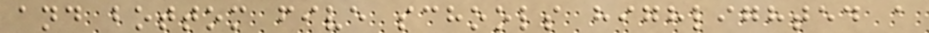and bottom five schools highlighted a
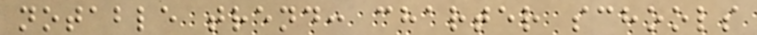notable trend: charter schools
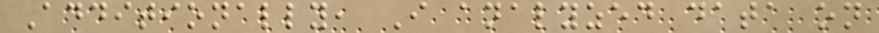Additionally, I analyzed data on
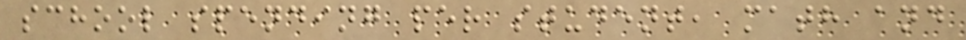school spending per student, math and
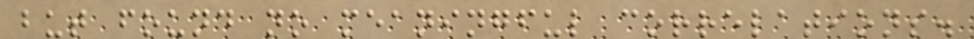but found no meaningful correlations.
